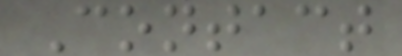Contact
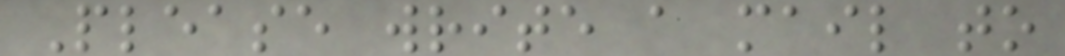Please write a mail to
